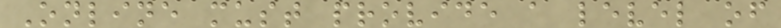Online must provide a level of
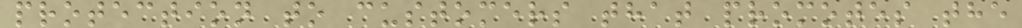protection to customers that promotes the
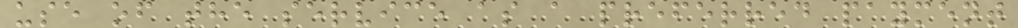use of the service as a preferred payment
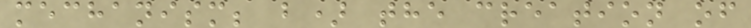mechanism; b) the creation of
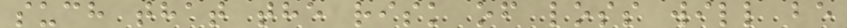such that the risk of loss will be
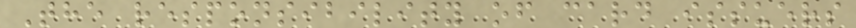The responsibility of card issuers
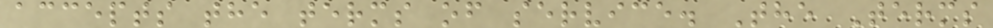accepts the terms of service. The Terms
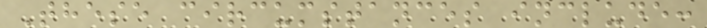These circumstances include:
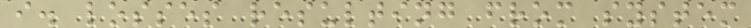i. losses resulting from system
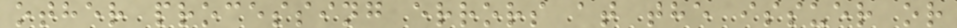other processing errors at the issuer or
